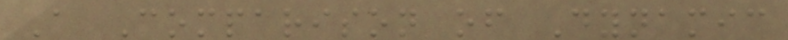A Comparison of Dynamic
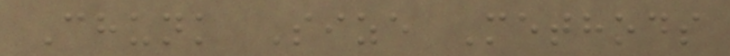Chunk Size Methods
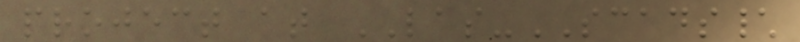project at LAS-SCADS\
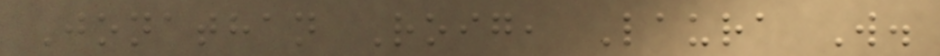Jonathan Roig, Laura W.
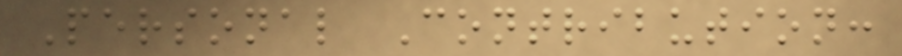Personal Contribution:
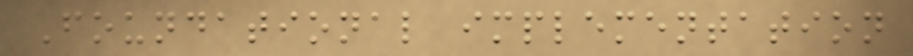Foundational implementation
